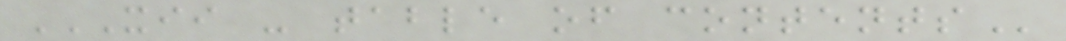XII - TABLE OF CONTENTS
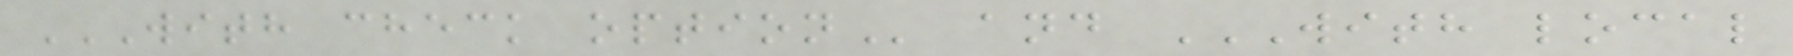WITH CHECK OPTION and WITH LOCAL
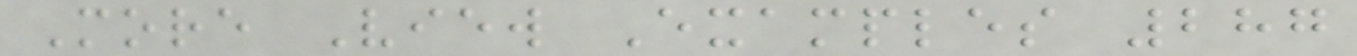More View Examples 287
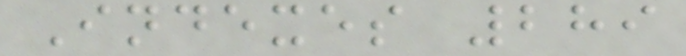Indexes 289
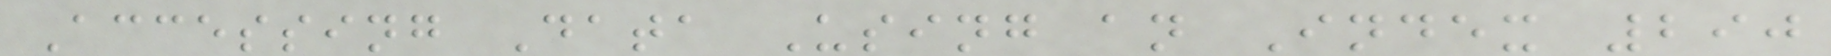Accessing Data Using an Index 290
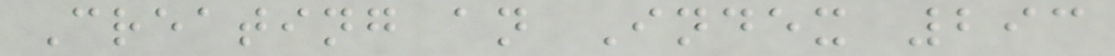Creating an Index 293
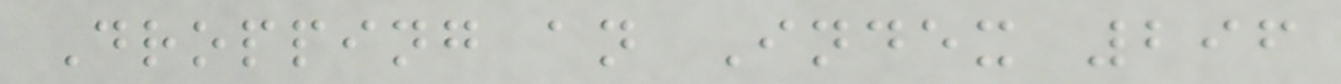Dropping an Index 296
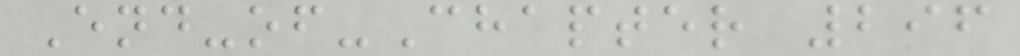End-of-Chapter 296
